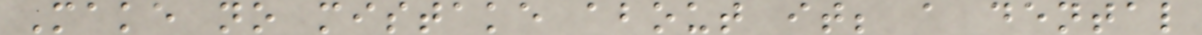Make no mistake about it; a dental
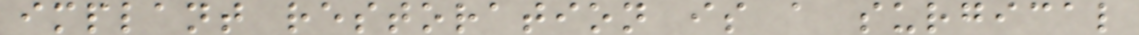implant restoration is a surgical
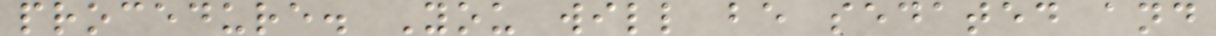procedure. You will be sedated and
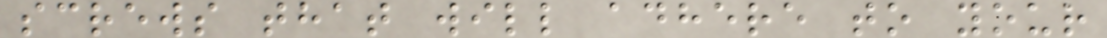screws that will adhere to your
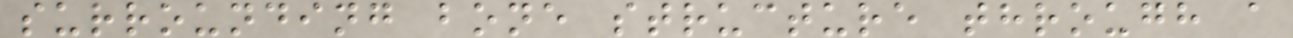surrounding bone structure through a
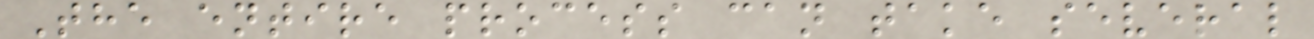The entire process can take several
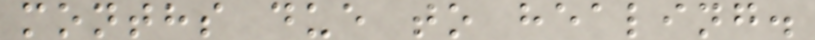months due to healing.
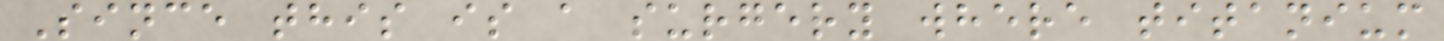Since this is a surgery where titanium
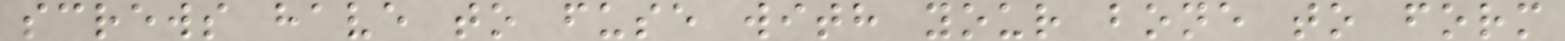screws have to fuse with your bone to form
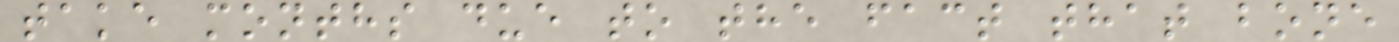take months due to the fact that bone
